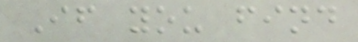If you find
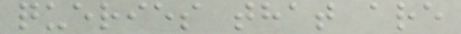queries that are
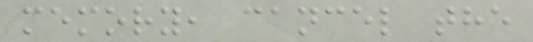memory, cancel the
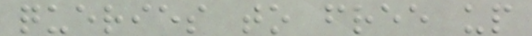queries to free up
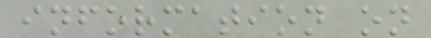information on
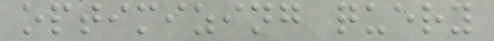optimizing query
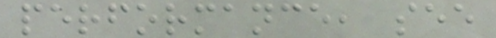performance, see
